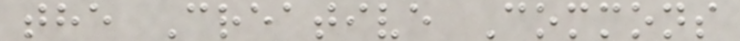the Creative Commons
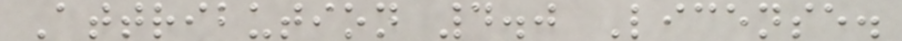Attribution 4.0 License.
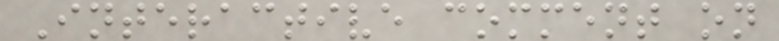Interactive comment on
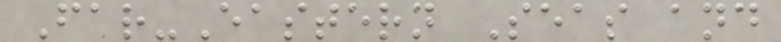Far-Eastern Seas and
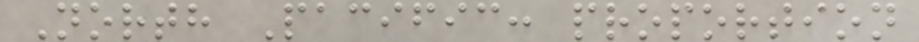North Pacific: proportion
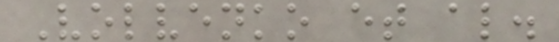Volvenko et al.
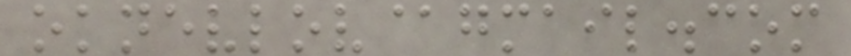oknevlov@gmail.com
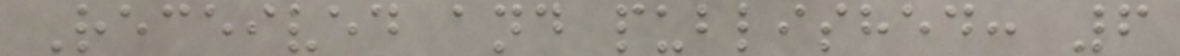Received and published: 6
